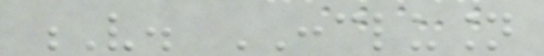V. CONCLUSION
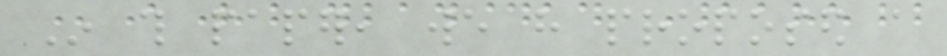In this paper, we have proposed a
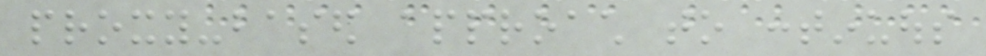proxy-based approach to continuous
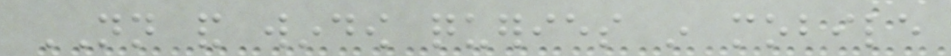NN and window queries in mobile
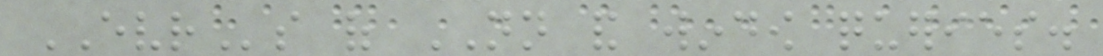EVRs of NN and window queries.
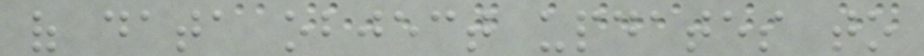of data object updates to
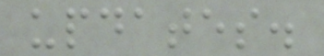updates.
